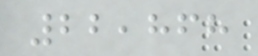22,868
